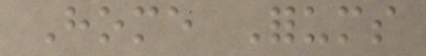Home Forums
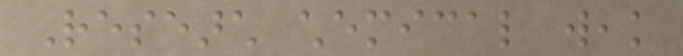Research chemical weak
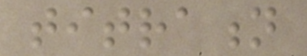titration
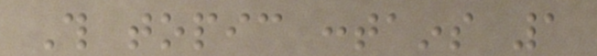This topic contains 1
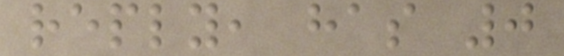reply, has 0
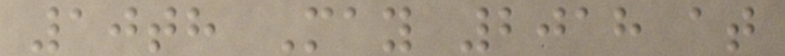10th May 2018 at
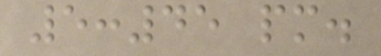5:45 pm.
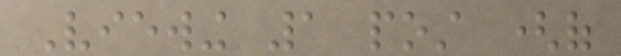Viewing 1 post (of
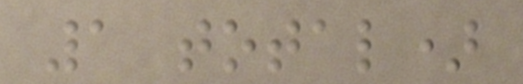1 total)
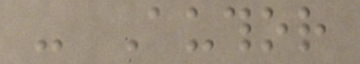- Author
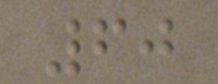60
